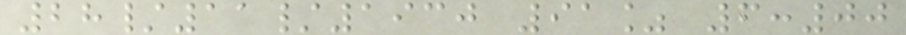28/11/1930 91% 6:00
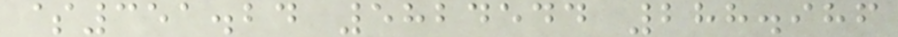$351.24 5824544 288.986
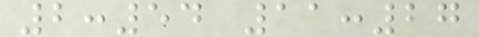2:54 11:27
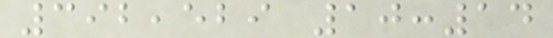392,529 10:14
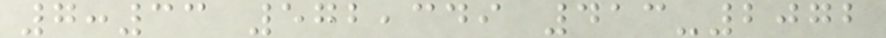7:33 572,349 413-2072
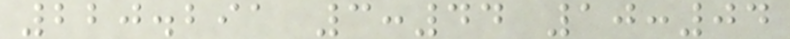220.291 3:44 10:04
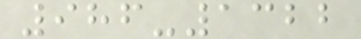986-1322
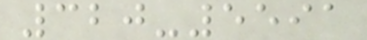320-5591
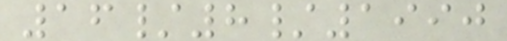16/8/1990
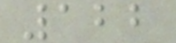122
